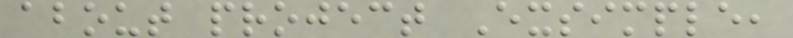about project Exsimple,
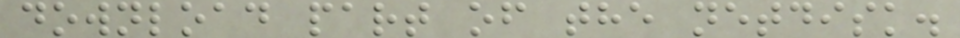download part of the netdisk.
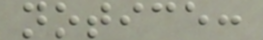notice:
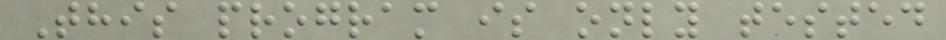This program is only tested
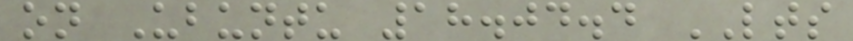on Ubuntu 18.04.4 LTS
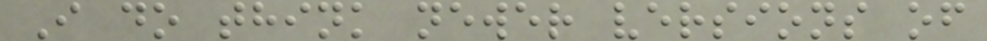I do think newer versions of
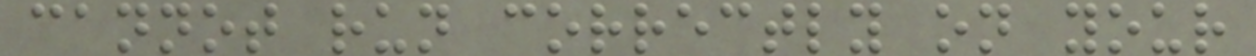cannot run correctly on your
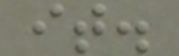it.
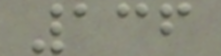136
